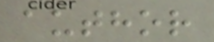author
